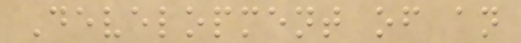Development of an
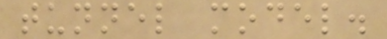tunnel model.
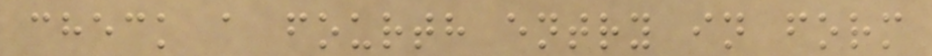check a fourth entry in form
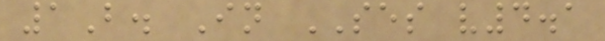1B. In SES v4.1
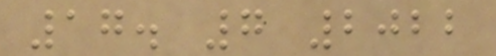17. 7 2022
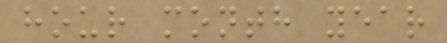hour month year
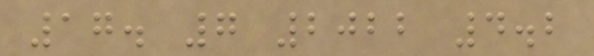17. 7 2022 4.2
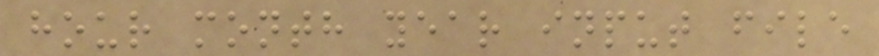hour month year input file
